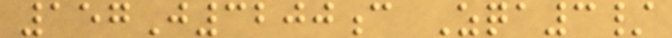157J3200c Zqa3/
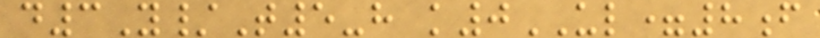d3Y/T5-h k0UL=8f
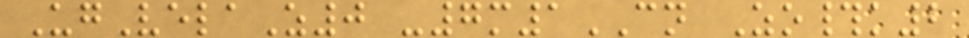UgVelaZ0 -7m1CN Zo#k2
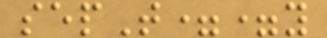sepT==y
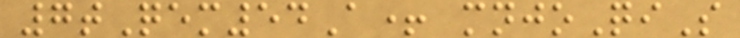7tQem54A+ mnjoQiS
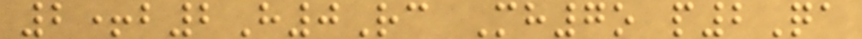2+b2H0Rc Mh7o p2Qa
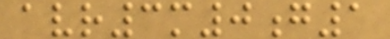avr3m0g1
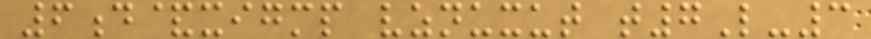6d&xigmp vznuxut t7L-3
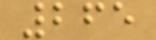265
